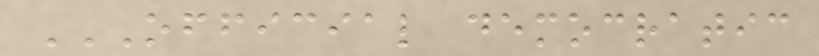OFFICIAL DEMOCRATIC
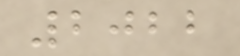2022
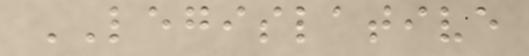LEGISLATIVE
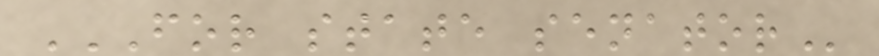FOR STATE SENATOR
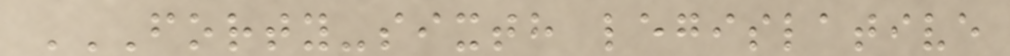FORTY-SIXTH LEGISLATIVE
